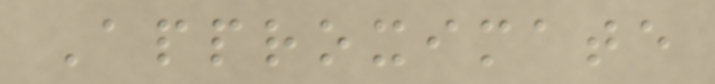Approximate
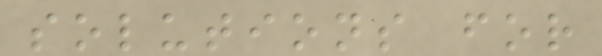solutions for
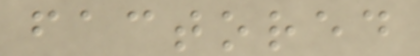factored
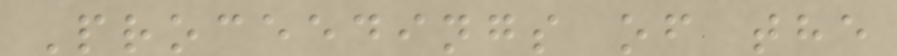Proceedings of the
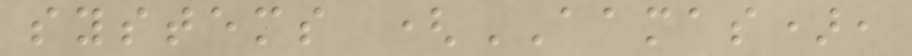systems (AAMAS),
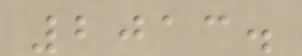2013.
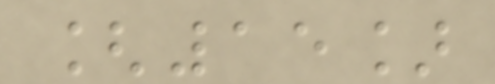[15]
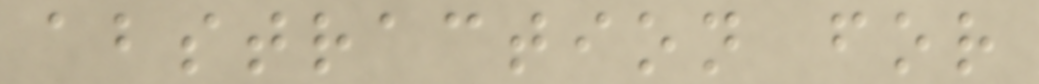abstraction for
